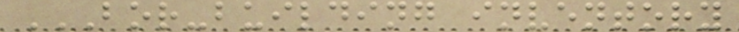BOR-BUILDING INVENTORY
